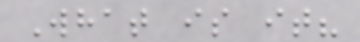What is it?
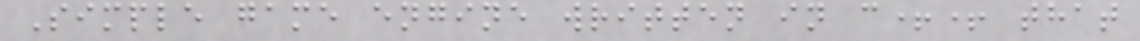Simple game engine written in c++ that
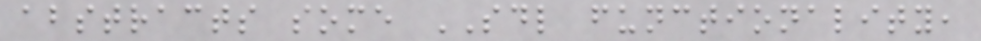abstracts some SDL functionality,
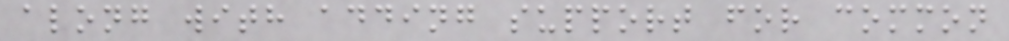along with adding support for common
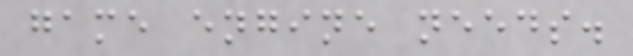game engine needs.
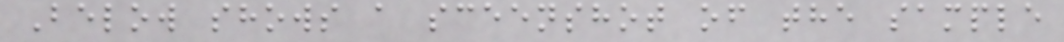Below shows a sceenshot of the sample
